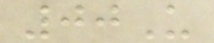00U
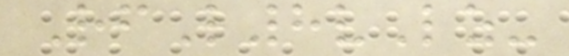RfL8vLz-
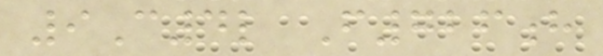9C4l F726h
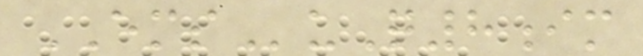EMSuQ8im
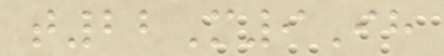t22M9Ih
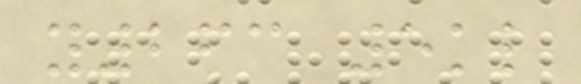y263 5kl
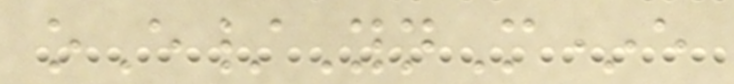oE/YnM*e
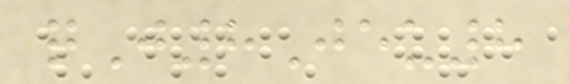qJ8Jeu8
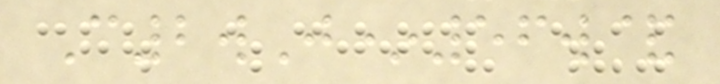C2wJ*56w&
